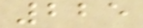225
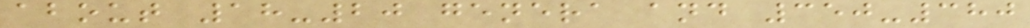about 18-20 genera and 350-380
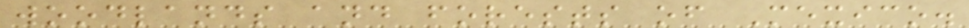woodlands and forests of Mexico.
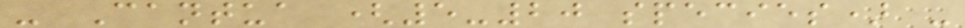- Cantua (5-20 species) -
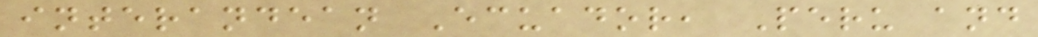interandean Ecuador, Peru and
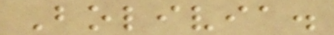Bolivia.
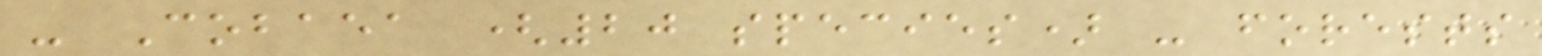- Cobaea (20 species) - forests
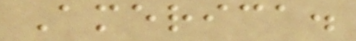America.
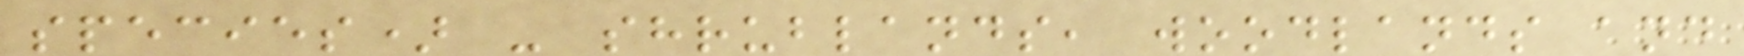species) - shrublands, woodlands and
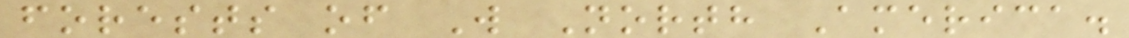forests of W North America.
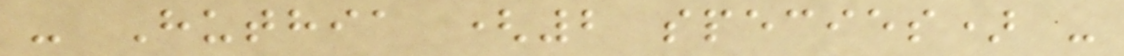- Huthia (2 species) -
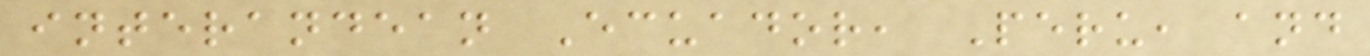interandean Ecuador, Peru, and
